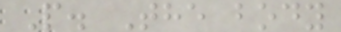P. The body
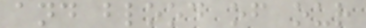and blood of our
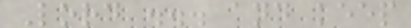Lord ... and keep
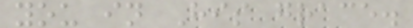you in His grace.
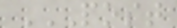POST
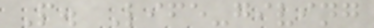P. Life-giving
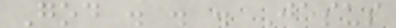God . . . Jesus
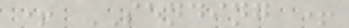+ SENDING +
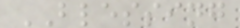BLESSING
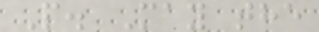P. May the
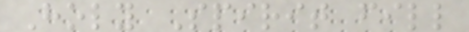Holy Spirit fill
